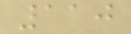110
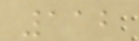112
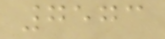7573
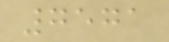7571
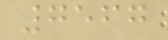7567
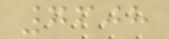7608
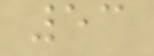53
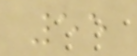55
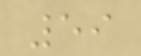59
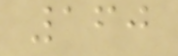160
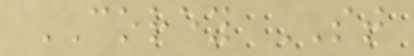COREY ST
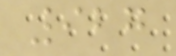927
